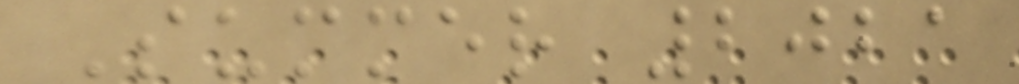Summer 2021
